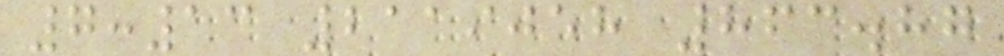7:13 2119058 863.87
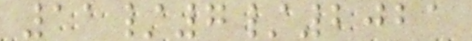11/7/2021
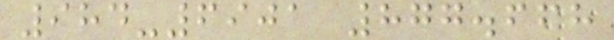984-6901 877.668
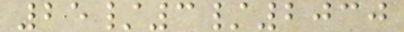25/3/2030
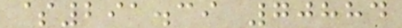$291.39 70884
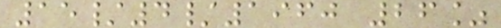15/4/1960 26%
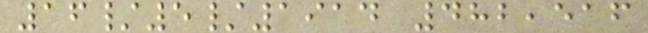16/5/1914 482,516
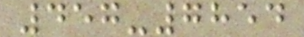457-7854
